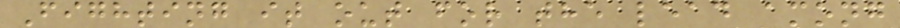Fighting it out for the lead among
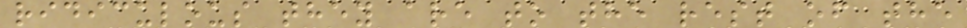ridiculous they are to the rest of the
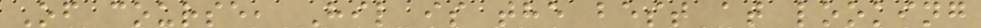Of course, Hil is the best at looking
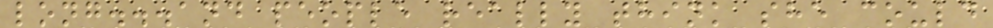long...and people really think she could
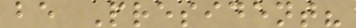be President?
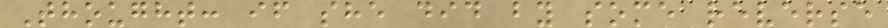Thought: if she did by some reverse
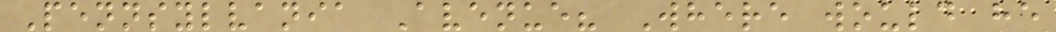Pennsylvania Avenue? Where would he
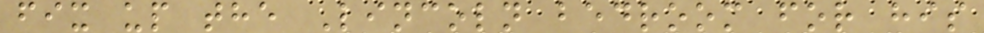fix up the Lincoln bedroom for his
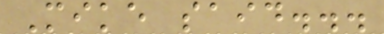Mike said...
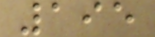195
